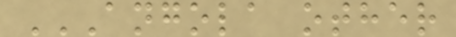ANGOLA OTHER
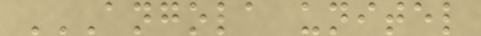ANGOLA UNITEL
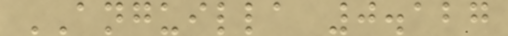ANGUILLA 0.127
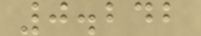0.242
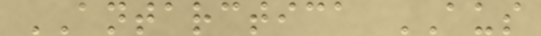ANTARCTICA AUS
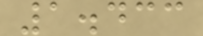1.433
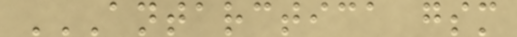ANTARCTICA GSM
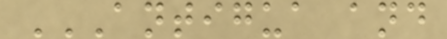ANTIGUA AND
